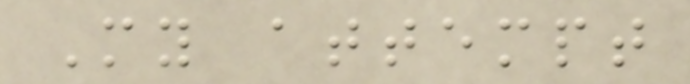My attempt
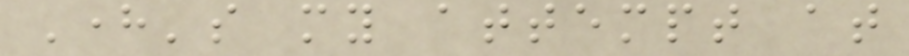Here's my attempt at
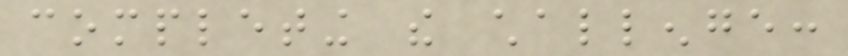completing the challenge:
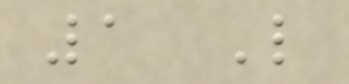1 Like
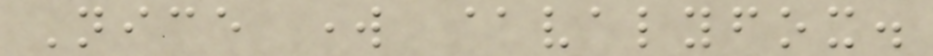Nice work @valyfox.
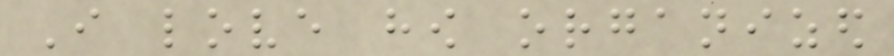I love how organized
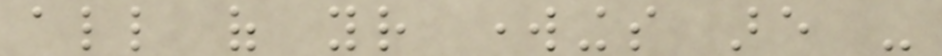all of your workings are -
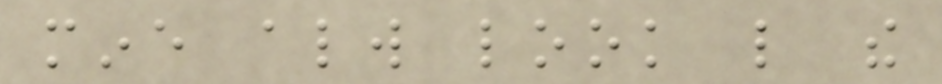mine always look like the
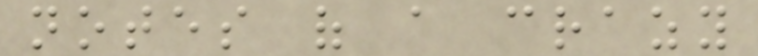notes of a crazy
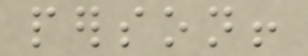person!
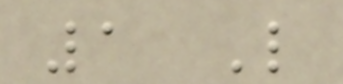1 Like
